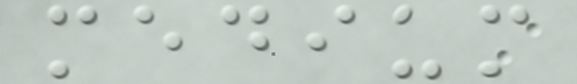medium
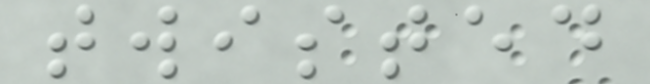twisted
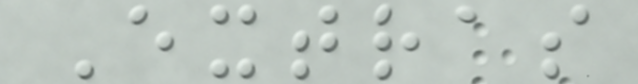Extras
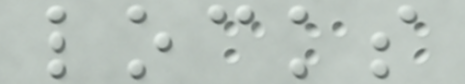locks
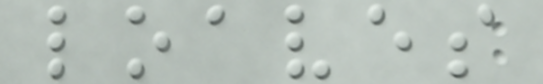loaves
